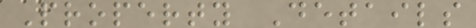Property Details
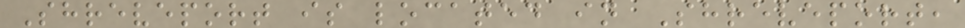Shreveport is located in Shreveport,
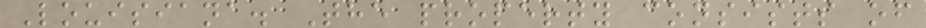Louisiana. The property consists of
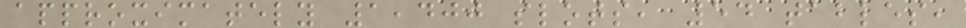approximately 1,400 slots, 54 tables,
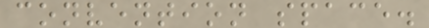convention space.
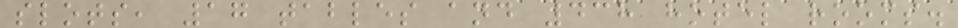slots, 17 tables and 438 hotel rooms.
